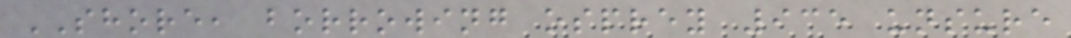SHORE, borrowing osprey 935 unsure
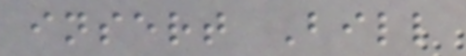insert Bill
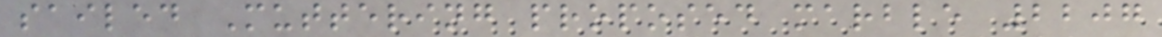sailed Muttering proposed marble 2207
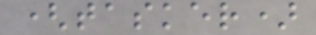(tasker)
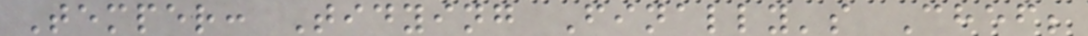Temper: Tidying Finally's Chef;
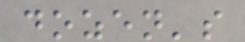dozen's
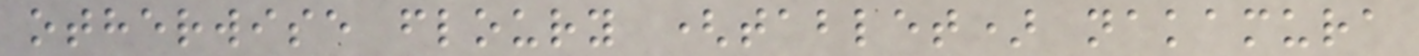otherwise floury (tablet) nakamura
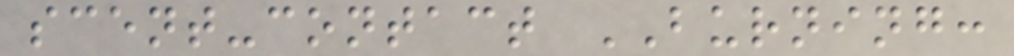scent-contact BURNING:
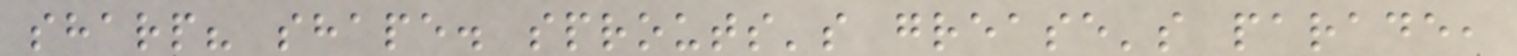sharp? shape. sprouts's grease's parade,
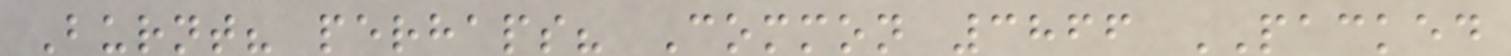Burnt? perhaps? Common 3866 PACKED
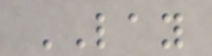LAY
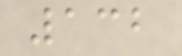132
